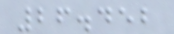26.452
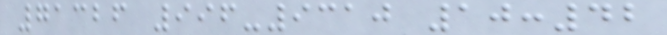71326 996-9310 10:42
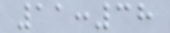11:38
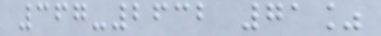367-2632 71%
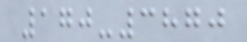170-3870
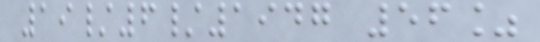19/6/1947 56%
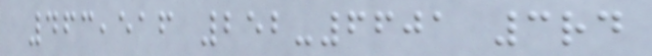463,516 252-6601 3rd
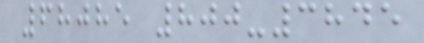68085 800-3845
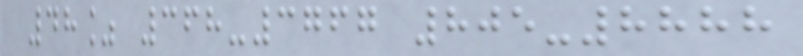48% 368-3767 805-8888
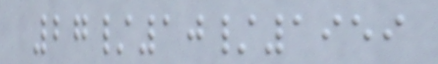27/10/1959
